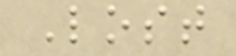Lost
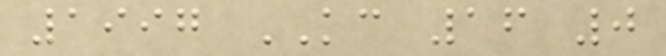1997 KC 16 0
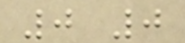0 0
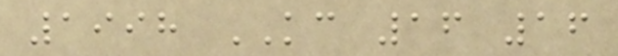1998 KC 16 16
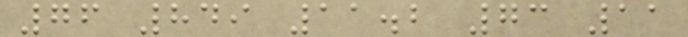76 849 11.2 73 11
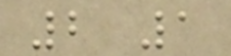2 1
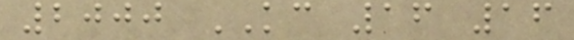2000 KC 16 16
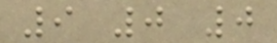9 0 0
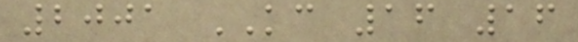2001 KC 16 16
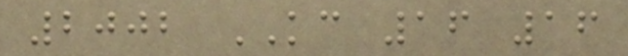2002 KC 16 16
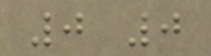0 0
